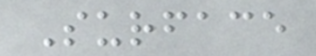Surface
